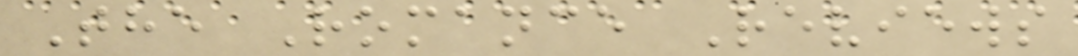The Romance Reviews
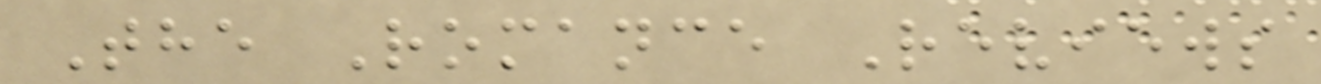The Romance Reviews
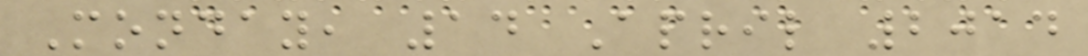Monday, 14 April 2014
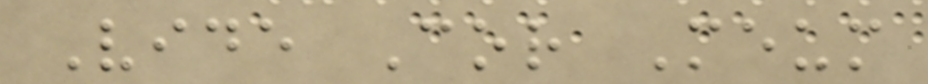Vide Cor Meum
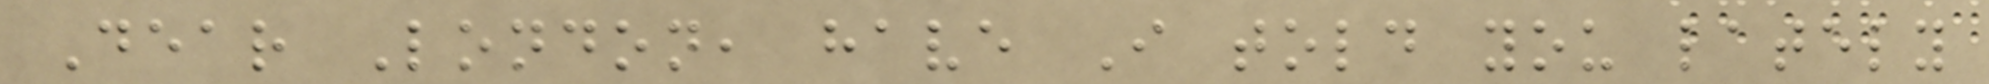Dear London, have I told you lately
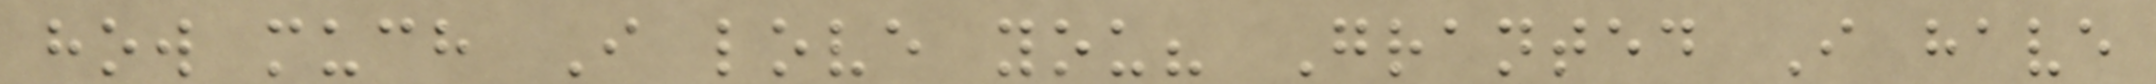how much I love you? Granted I have
